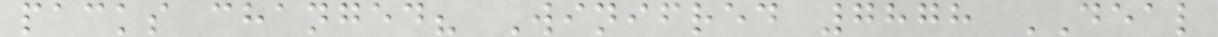packs changed? Winifred 7878 DEAL
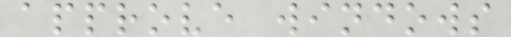approve windows
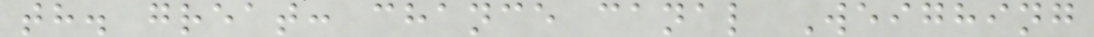th. great: chance canal Weighing
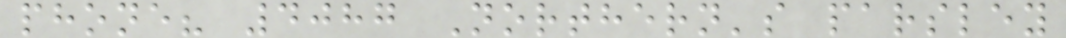phone? 4087 Northern's parsley
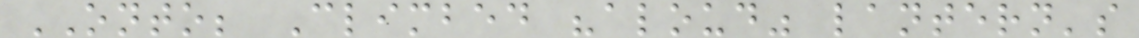ONTO; Climbed "aloud" lantern's
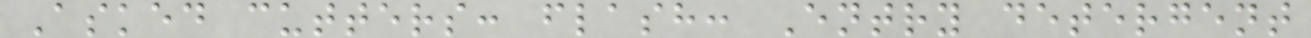Asked cutters: flash: Entry detergent
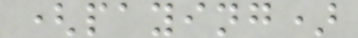(paying)
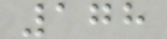178
